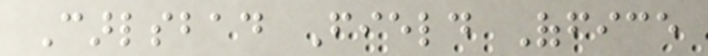Carlsbad Field Office
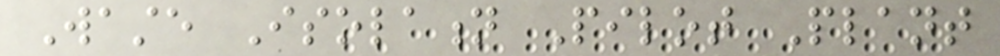Waste Isolation Pilot Plant
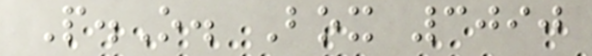P.O. Box 3090
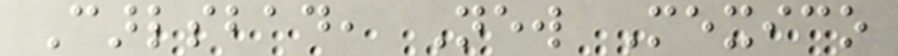Carlsbad, New Mexico
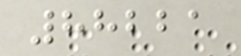88221
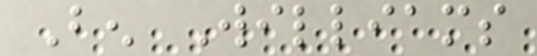Ben Williams
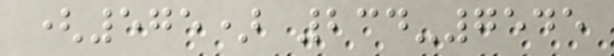(575) 234-7545
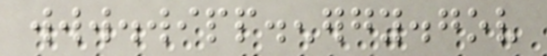www.wipp.energy.gov
